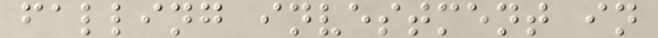falling investment in
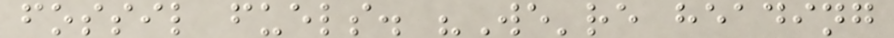fossil fuels. "We're heading
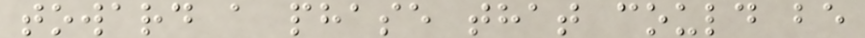toward a phase that could be
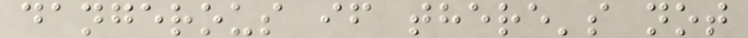dangerous if there's not
